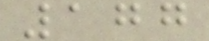177
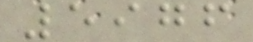5976
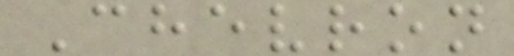Chevron
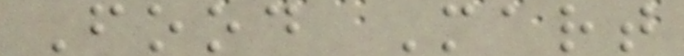Food Mart
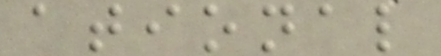ational
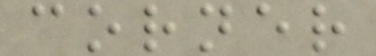corner
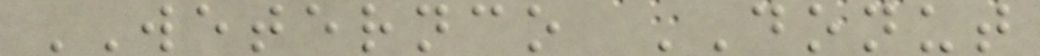WETERNCO DONUT
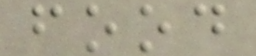food
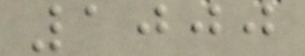1000
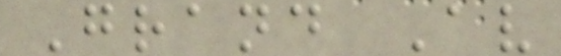Grand Av
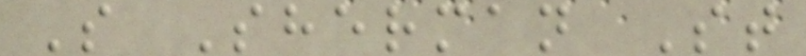S Sherman St
